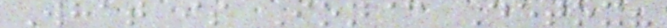What is Ionic Detox?
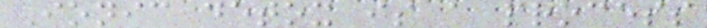Ionic detox is a process
